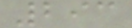293
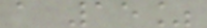a 15%
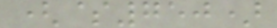($750)
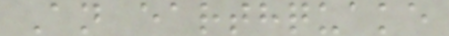An earthquake
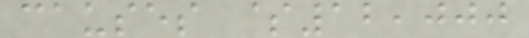causes $12,000
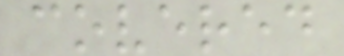covered
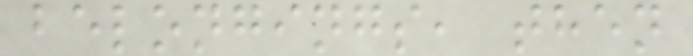belongings, then
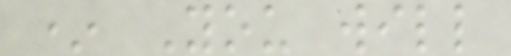* You will
